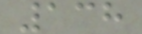138
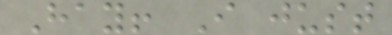Hay! I just
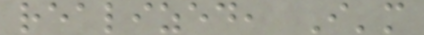realized, I'm
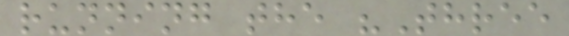running the "Three
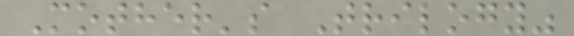Mother's Trilogy"
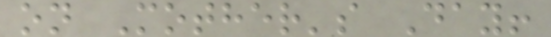on Mother's Day!
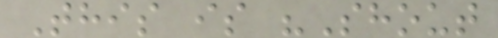This is "Shout
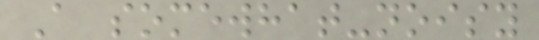A somewhat-noisy
